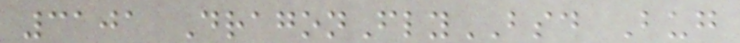3101 DragonFlyBSD Bug
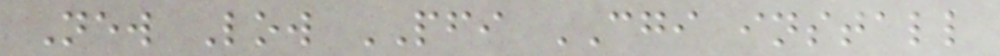New Low PFI CGI install
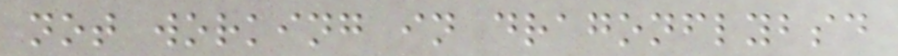not working in dragonflybsd
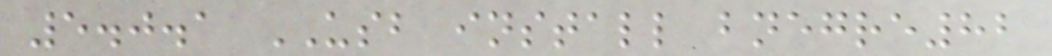5.0.1 USB install bnegre82
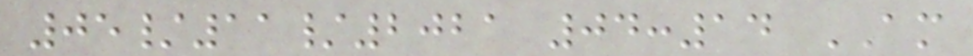05/11/2021 04:14 AM
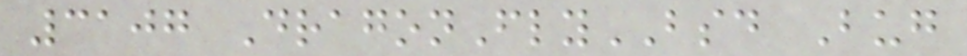3107 DragonFlyBSD Bug
